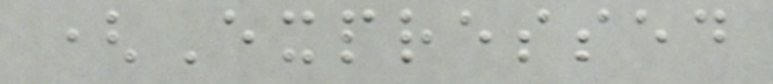(Expressed
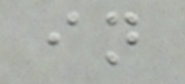in
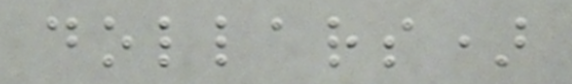dollars)
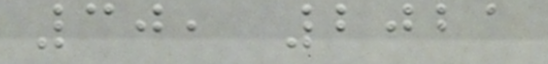30, 2021
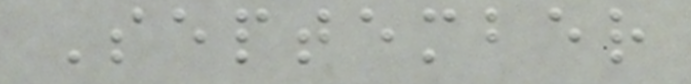September
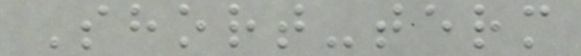Short-term
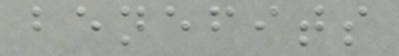benefits
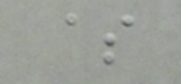$
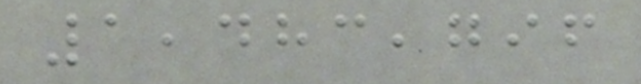1,483,796
